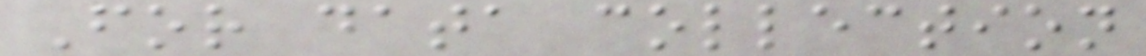For data collection
